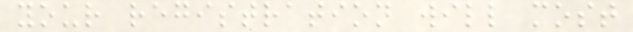your registration will most
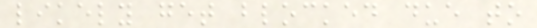likely get blocked due to
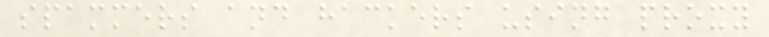spammers and hackers using proxy
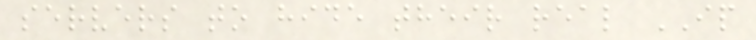servers to hide their real IP
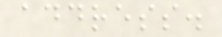address.
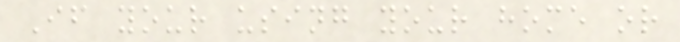If your using your home or
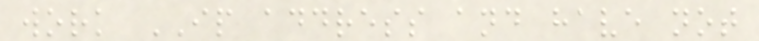work IP address and have not
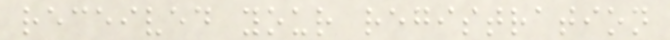received your registration
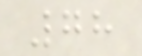78
